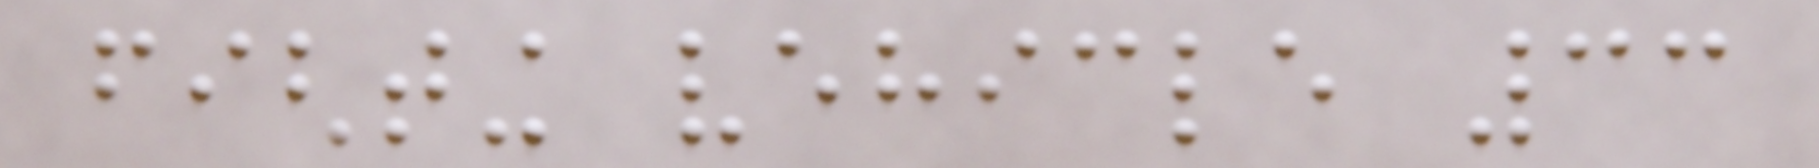fighting vehicle 33
